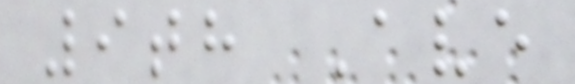9th Ave
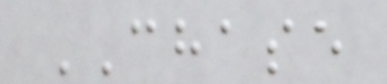CHASE
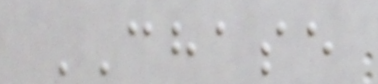CHASE
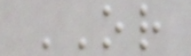OR
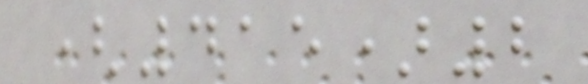(415)2
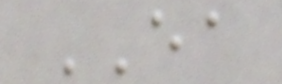EA
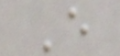E
